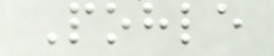Pohle
